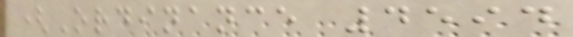(Ordinance 4594
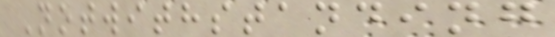Notwithstanding
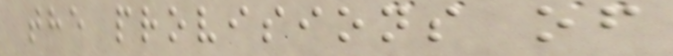the provisions of
